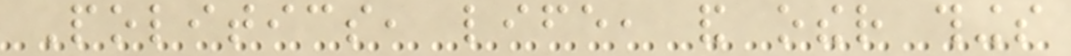Politics, life, and other things
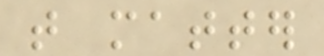that matter
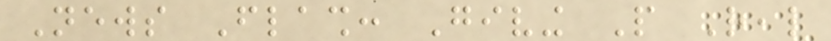News Flash: Giving People Real
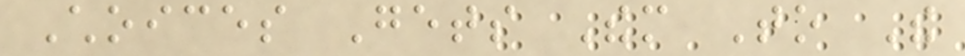Choices Gets Them To The
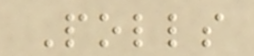Polls
